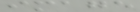image
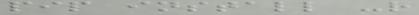pip install -r
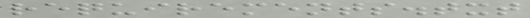requirements.txt
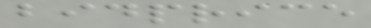bidprice
